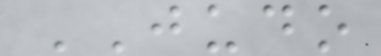JUDO
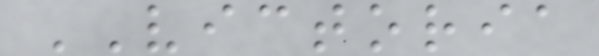VICTORIA
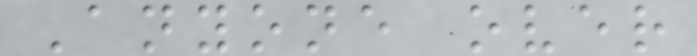Anyone over
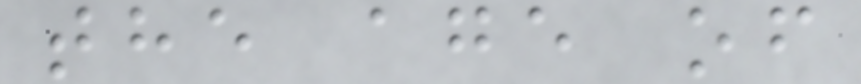the age of
